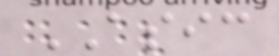ASIC
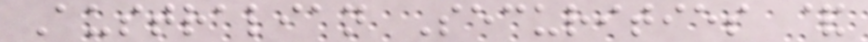Australian Securities &
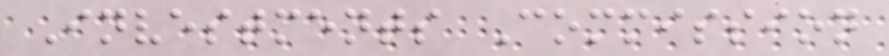Investments Commission
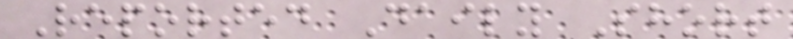Reported Daily Short
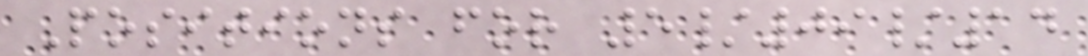Positions for 5/09/14
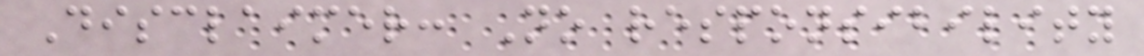Disclaimer: No responsibility
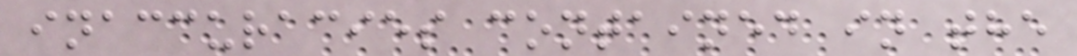inaccuracies contained in the
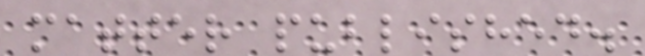matter published.
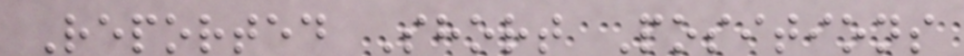Reported Short Positions
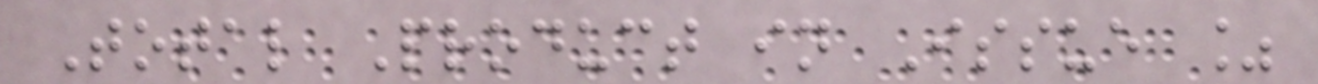Total Product in Issue %
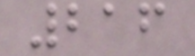216
